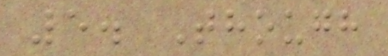5. Though
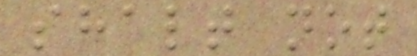shalt not
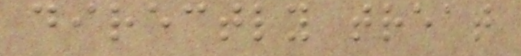directly treat
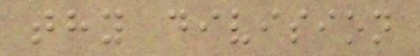thy division
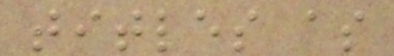titles as
